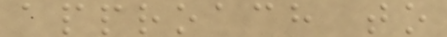approach to
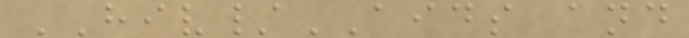HIV/AIDS and
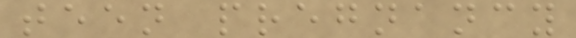teen pregnancy
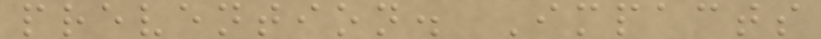prevention. Impacts
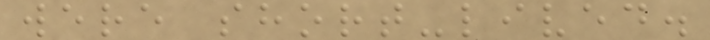were short-lived.
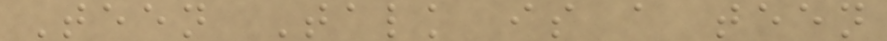Teen Talk is a teen
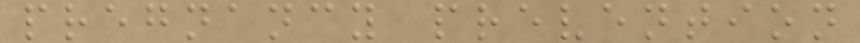pregnancy prevention
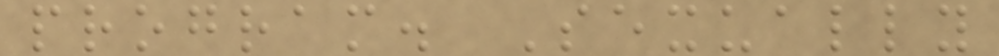program. Sexually
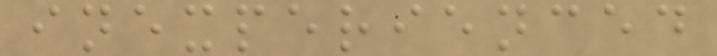inexperienced
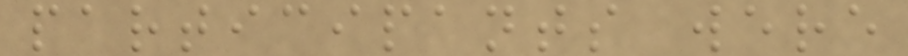participants were
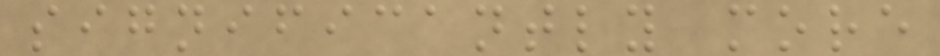significantly more
